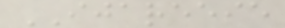IJAREEIE
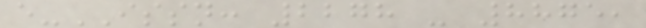e-ISSN: 2278 - 8875,
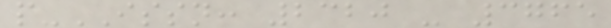p-ISSN: 2320 - 3765
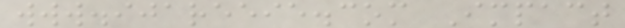www.ijareeie.com Impact
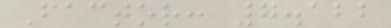Factor: 7.122
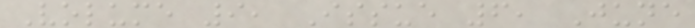Volume 9, Issue 6, June
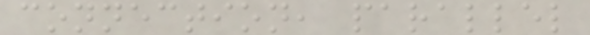connection, parallel
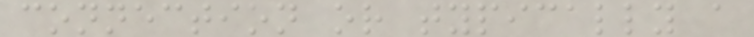connection or typically a
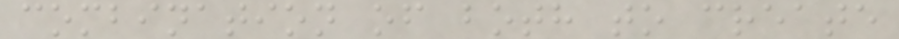combination of both to create
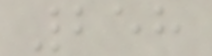258
